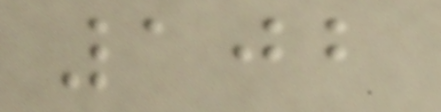102
